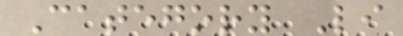Category Li
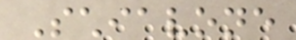Schiavone
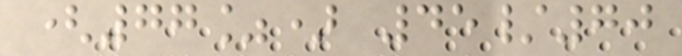(77%) 45/70
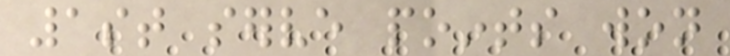1st serve points won
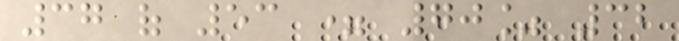37 of 53 = 70% 32
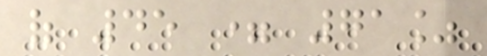of 45 = 71%
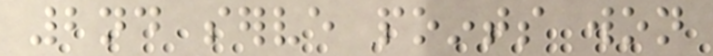2nd serve points won
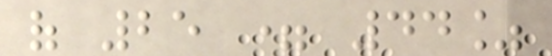of 25 = 44%
